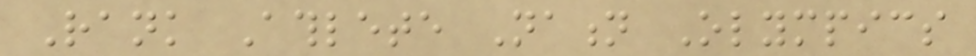Rank Athlete Nation Olympics
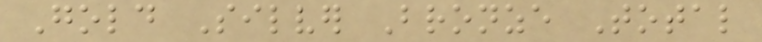Gold Silver Bronze Total
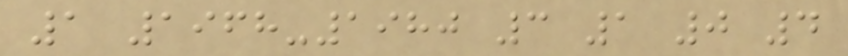1 1968-1980 3 1 0 4
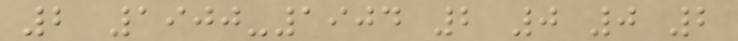2 1900-1904 2 0 0 2
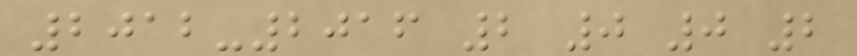2012-2016 2 0 0 2
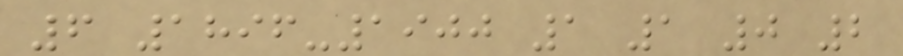6 1896-1900 1 1 0 2
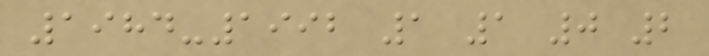1984-1992 1 1 0 2
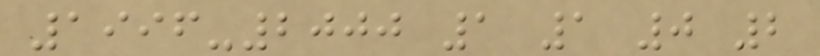1996-2000 1 1 0 2
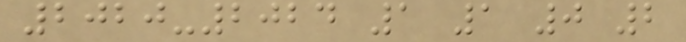2020-2024 1 1 0 2
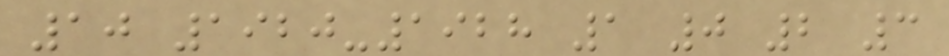10 1920-1928 1 0 2 3
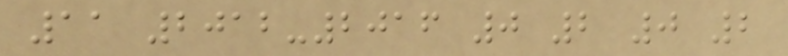11 2012-2016 0 2 0 2
